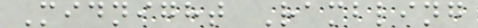Midnight Rambling
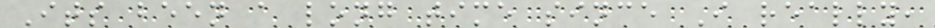Its been a long time since I really,
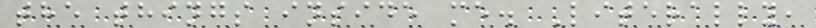the things inside me. Literally,
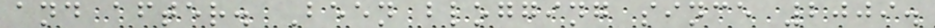and after. Been blogging since 2009.
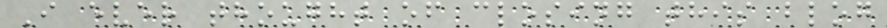I ever thought of closing this blog
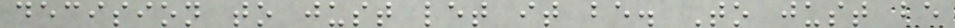decision to just let it be. To just be
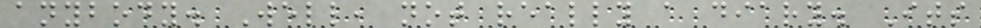anybody. Well, not really a diary. Its
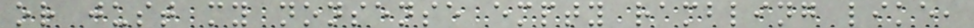or just my nonsense empty rambling like,
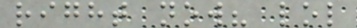right now? lol
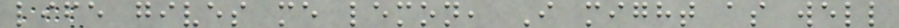life gives me lemon, I might as well
